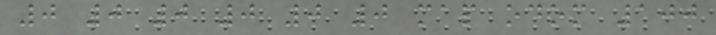0 0 0 0 0 0 map odom 100
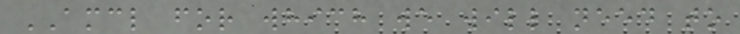AMCL for which we will need to
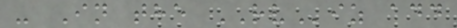- In the RViz add
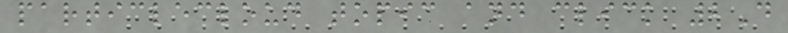particlecloud topic and click 2D
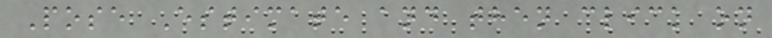Pose Estimate and then click on
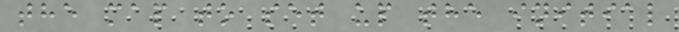the map to set up the initial
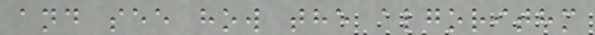and see how the algorithm
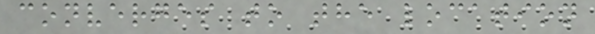converges to the location
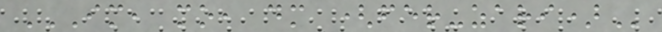IM, MO, DM (FER-ZARI)
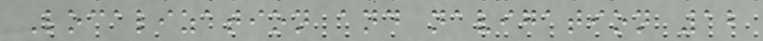Localization and navigation 12
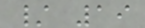/ 19
